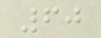60
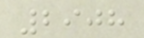2908
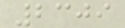2309
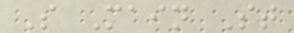S Main St
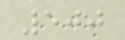500
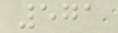571
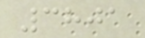3801
